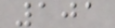101
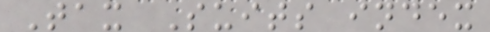Tax Suits index
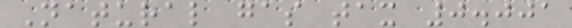Natural gas tax 0.001
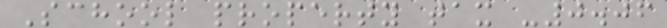School property tax -0.06
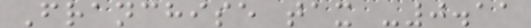Franchise tax -0.11
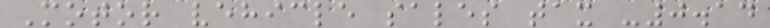Motor vehicle sales tax -0.14
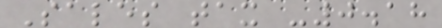Sales tax -0.18
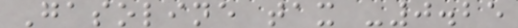Gasoline tax -0.25
